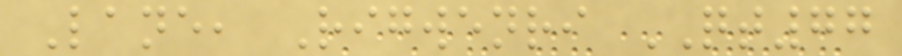Lane, Rigwenri QT77
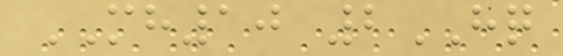MH10 2HQ
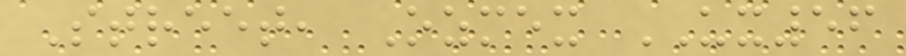Street, Ozmex UX56
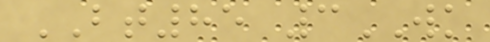BT85 3WK
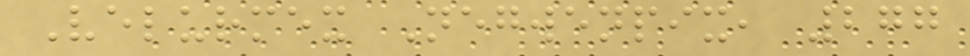Velurmex Negwenpix, 277
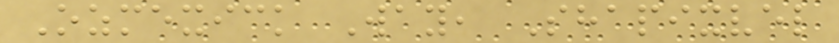Ozmexick Way, Shapixvel
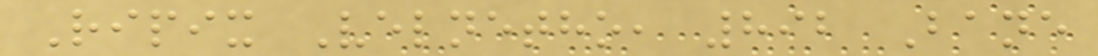Ripix Velnetho, 892 Bane
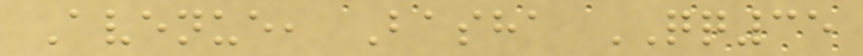Avenue, Basha QQ35
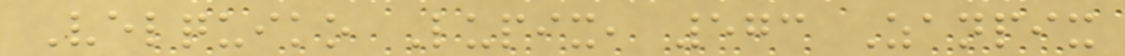Velquiko Lupix, 573 Zanpix
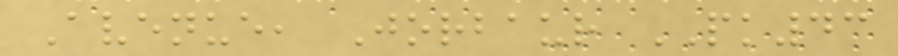Avenue, Jorbaur PK43
